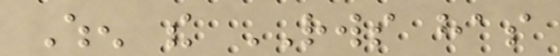When the RWS has
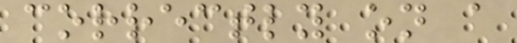correctly on a
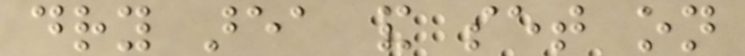dry area and set on
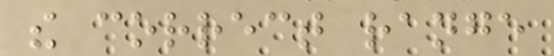the correct range
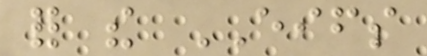for the EIFS
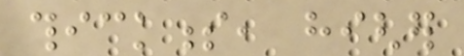thickness, higher
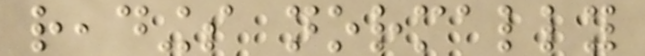readings normally
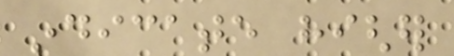indicate higher
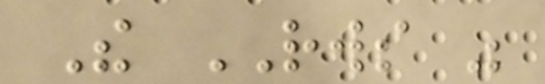The RWS was
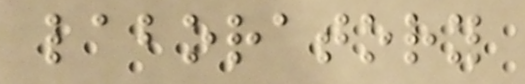laboratory
